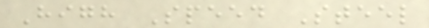High Speed Steel
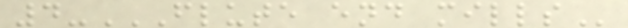4-FLUTE END MILLS
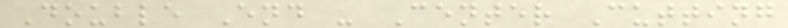Double End - Center Cutting
